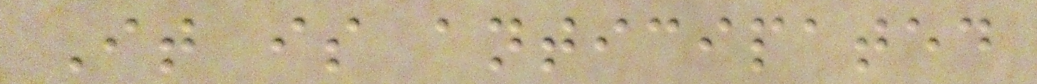It is anticipated
